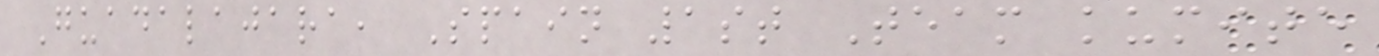Guadalajara, Spain 1st Team kumite
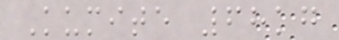Kumite 68kg
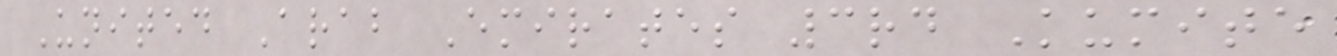United Arab Emirates 3rd Kumite
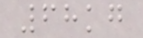68kg
